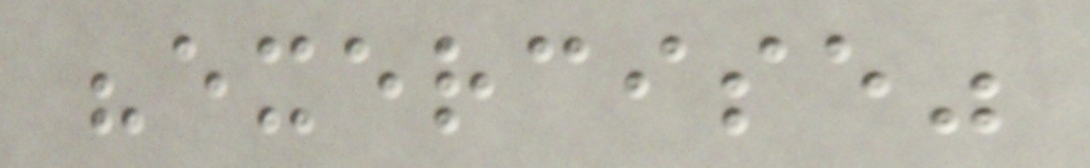"exercise"
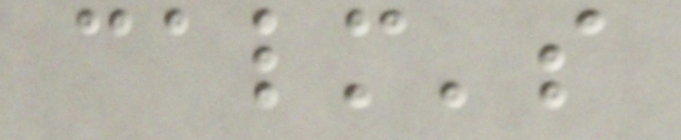calm's
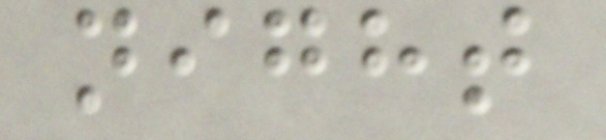night
